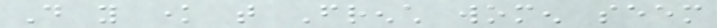Do you know that French women seem
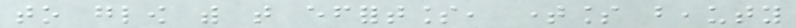to glow with that effortless, timeless beauty
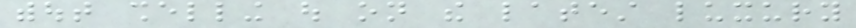without shelling out on the latest luxury
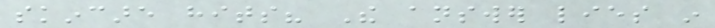skincare hits? The answer lies in
